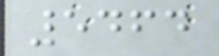5464
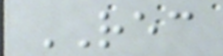REC
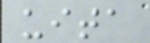uita
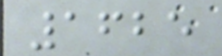1625
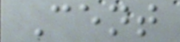Cent
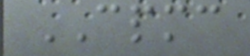CPMC
